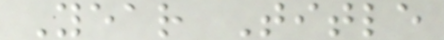Year Title
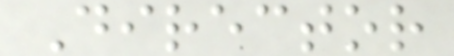Director
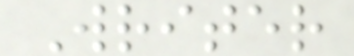Writer
